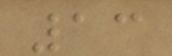13
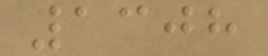1308
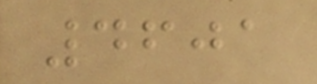4601
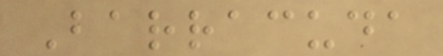Barracuda
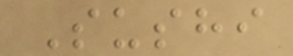Sushi
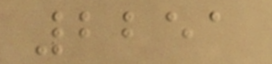2251
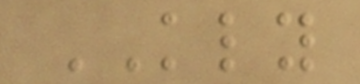KLY
